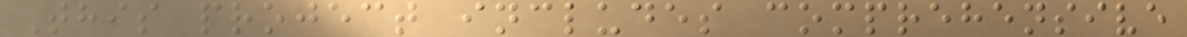This project includes comprehensive
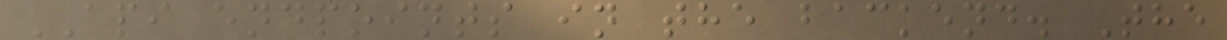API endpoints in the backend. The
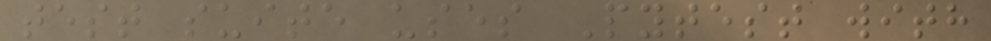test suite uses Pytest with
